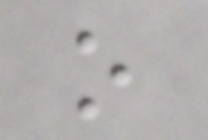o
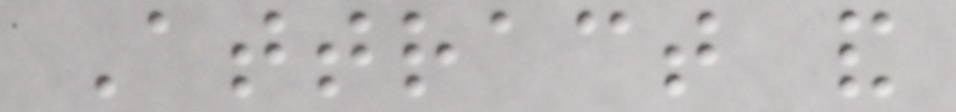Attract and
